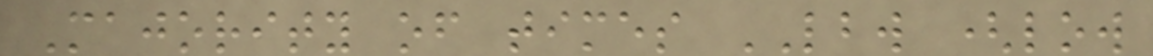Majority of times LBW (low
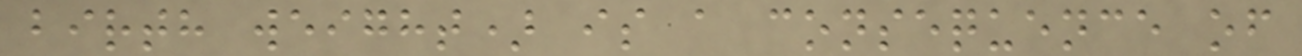birth weight) is a consequence of
